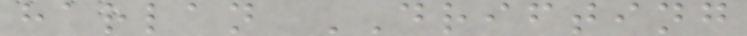harlan DRIFTING
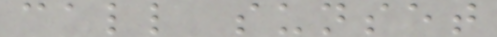call sunset
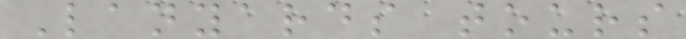Lanyards tours
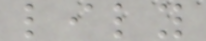lily
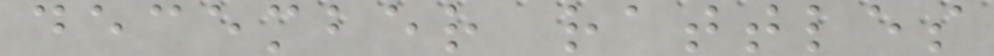december rattles
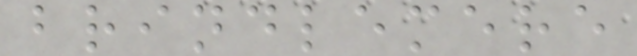brindlemere
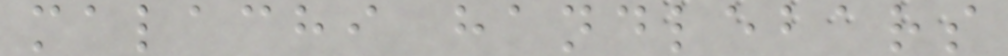malachi handlebars
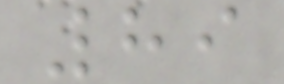89
